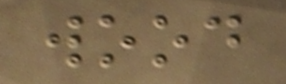wood
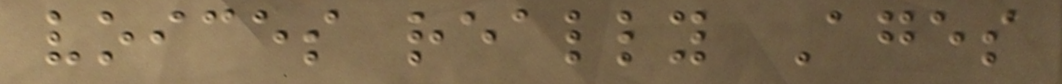voices really Ages
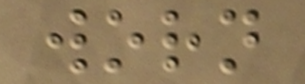worn
